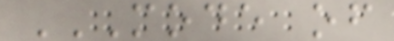MODE OF
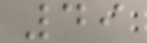49
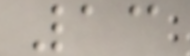13
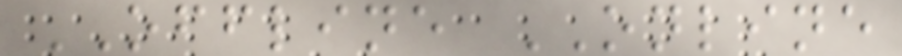OFFLINE ONLINE
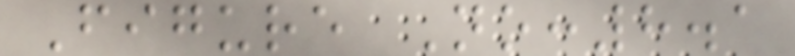Figure No:8.1
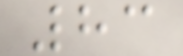83
